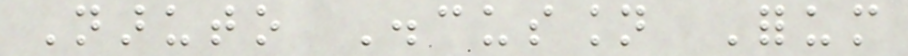Naruto Discussion Forum
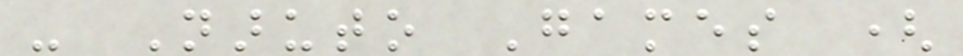- Naruto Games (
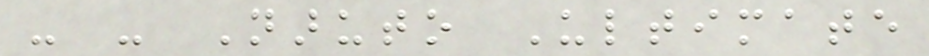- - Naruto Ultimate
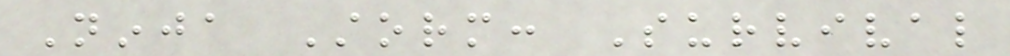Ninja Storm: Survival
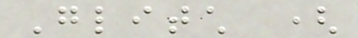Glitch (
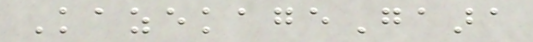KazekageGaara
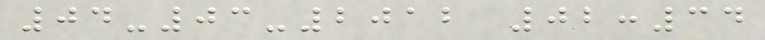04-03-2012 02:34
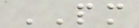PM
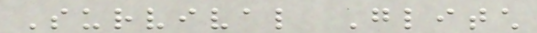Survival Glitch
